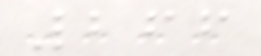266
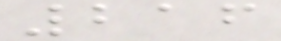216
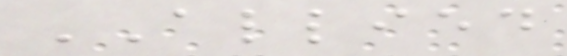ALLIED
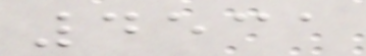4531
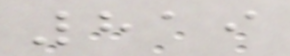819
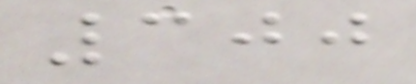300
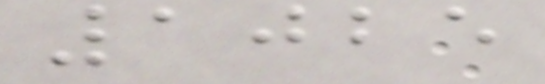1025
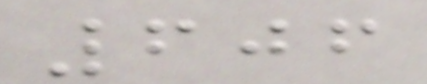606
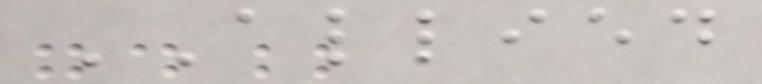ALLIED
